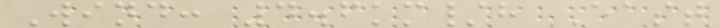Wind: 4.6km/h East
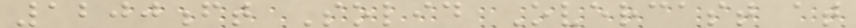1200ft Solid Overcast at
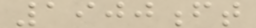1900ft
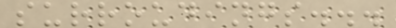surroudings...
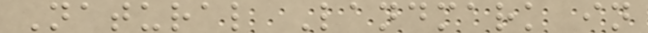Natural Landmark in
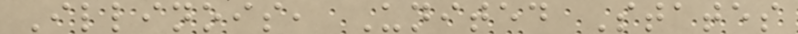Illinois, United States
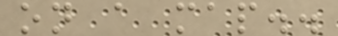on a map..
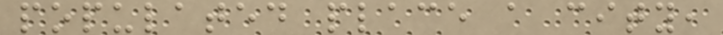populated place a city,
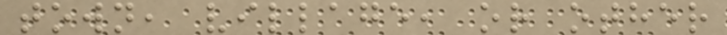town, village, or other
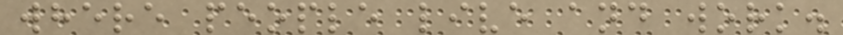where people live and work.
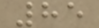85
